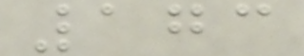173
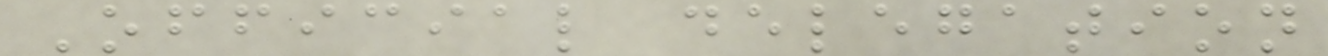Official delegation
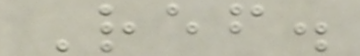Ref.
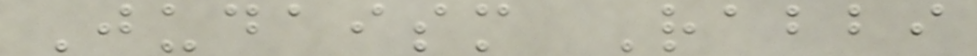Judaism Rabbi
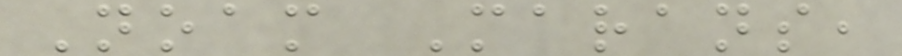Noam Marans,
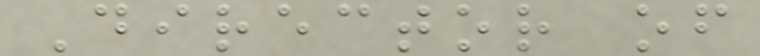Director of
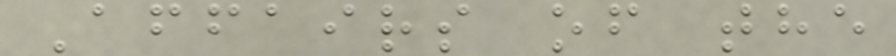Affairs of the
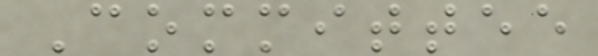Committee
